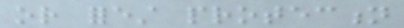or forest protection
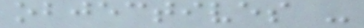objectives -
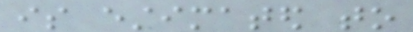is estimated to
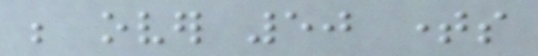be over 50 times
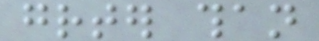greater than
